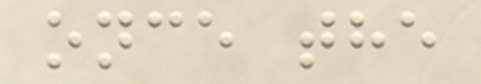once the
